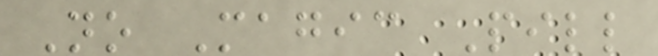No Magic Pill
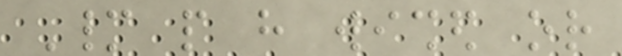Many people have wished or
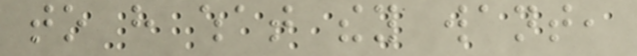to have what they want,
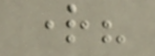right?
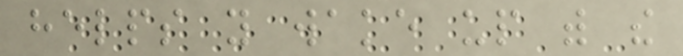helps you wake up with the
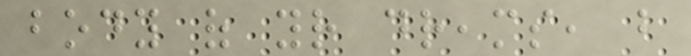body of your dreams, but
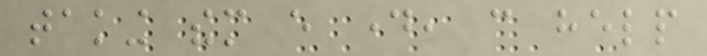taking them every day, can help
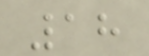18
